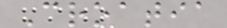Croatia
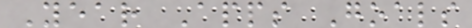Year Apps Goals
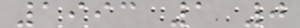1993 1 0
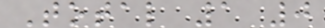Total 1 0
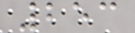253
